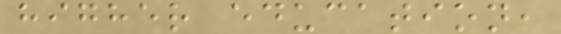higher education,
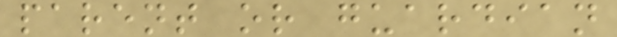parent or guardian
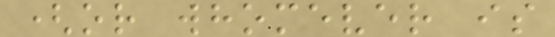(or whomever is
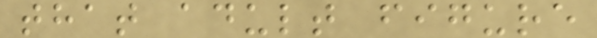that adult figure
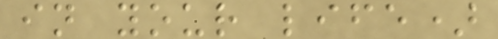in your life)
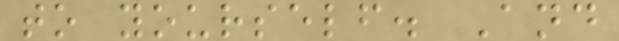to yourself. And
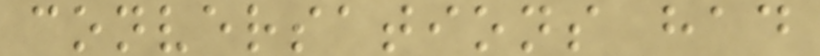conversations had
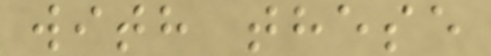with these
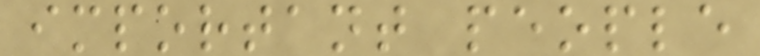important people
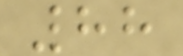88
